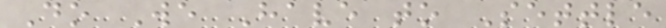Do We Have to Settle
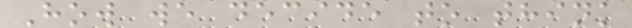How we decide to think
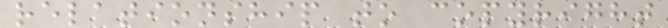relationship to copyright
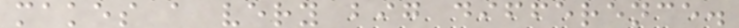makes a very big difference.
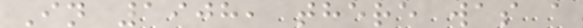In 1908, there was a
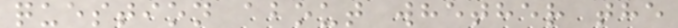question about whether the
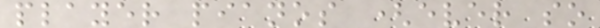player pianos (ever so
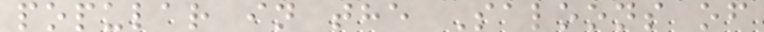popular in the Saloons of
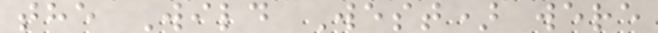the Wild West) were
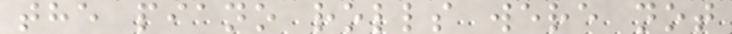the piano rolls were not
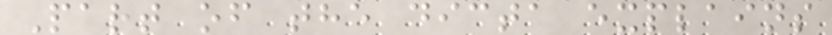Part of the dicta explains
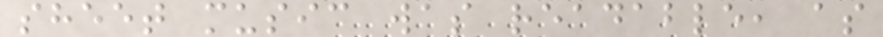sheet music was readable, as
